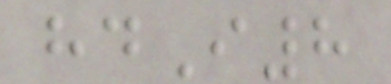hdI8
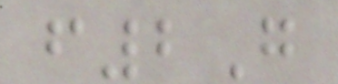f2G
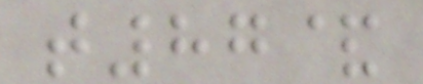t87&
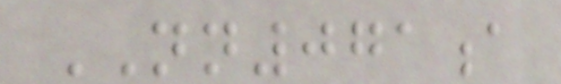NN071a
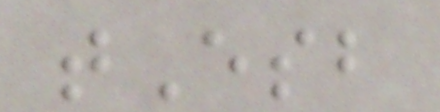tEsb
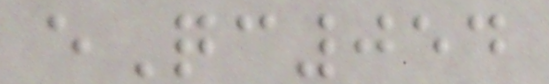eQc054
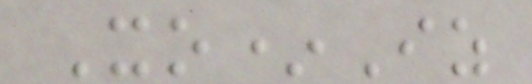Xo*Iz
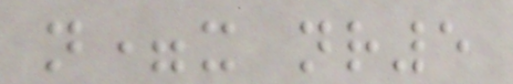n=x nr5
